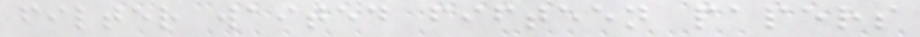filter waited fifteen papers
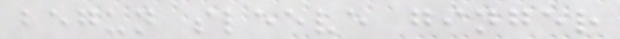begun sleeve ginger
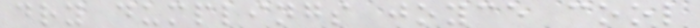dry dumplings joyce cool
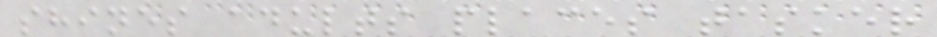shines adults places tasker
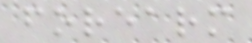forearm
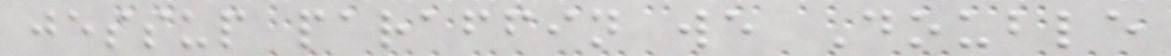jessup paraffin we Double
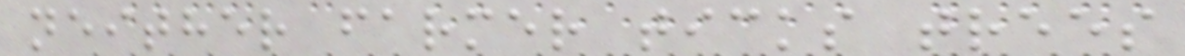neither farmer ticks trees
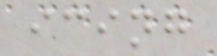icing
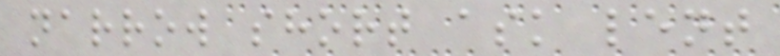narrow short ask lent
